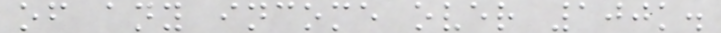of any income over 100k.
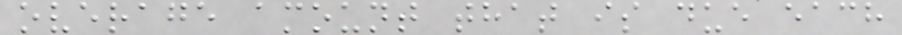overage amount that is due each
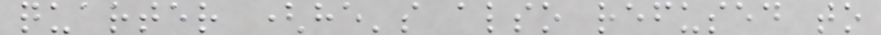quarter (he's also refused to
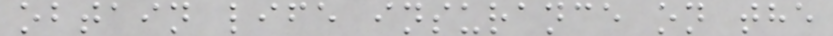obtain life insurance on the
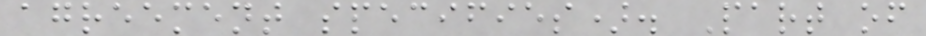agreement specifies). Part of
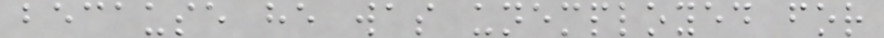because he was unemployed for
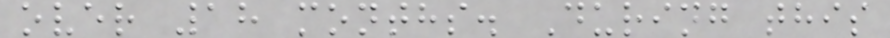over 18 months. During this
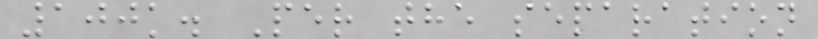100k. Per the separation
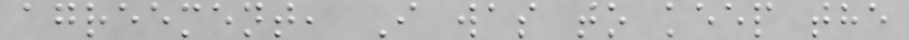agreement, I was to keep the
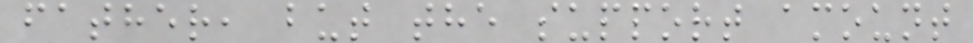father, but the support amount
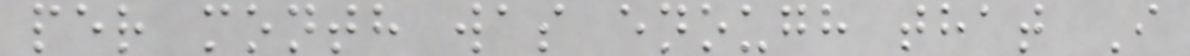per month was enough that I
